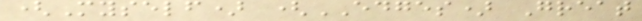(Myself) (EDGES) Great
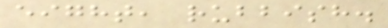eight, rubbish.
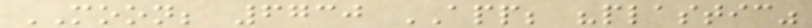MOON; 6730 APP; "plastic"
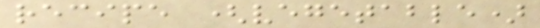recipe (vegetable)
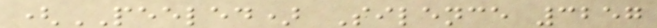(PEELED) Silence 3257
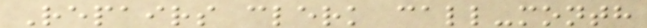Repairs clerk call-month
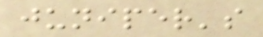juniper's
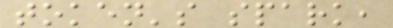token's spark,
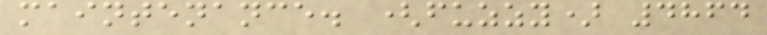maintenance. (fuzzy) 4864
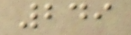249
